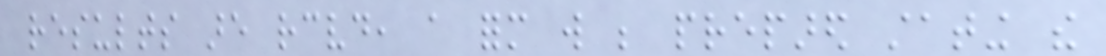results are received, a form will be prepared stating the
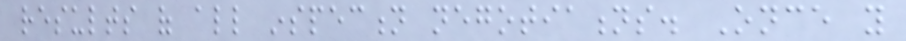results of all inspection negotiations. Once you
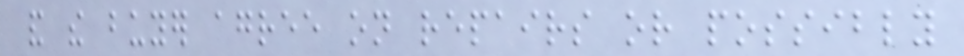and the buyer agree on repairs or possibly
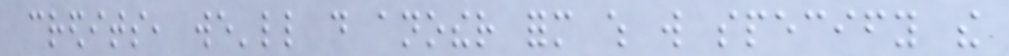credits, we'll do another form which will specify the
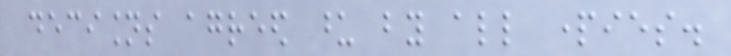decisions agreed upon by all parties.
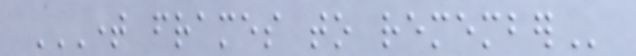TIME FRAMES TO REMEMBER
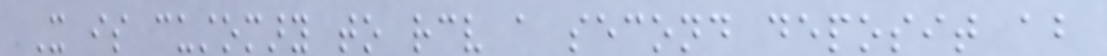It is customary to receive a second deposit about
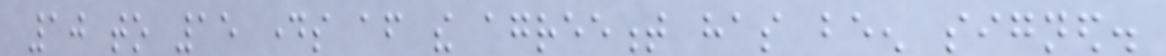10 to 15 days after the agreement has been signed.
